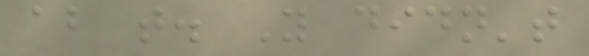about that. You didn't
